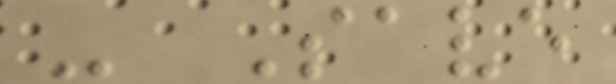- Save
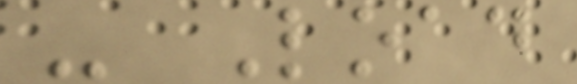- Load
